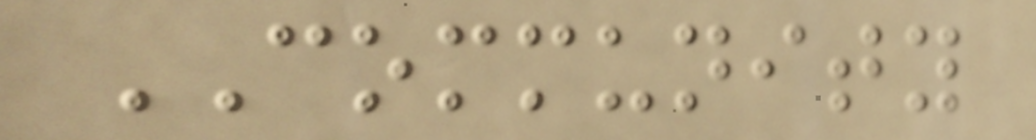COMMUNITY
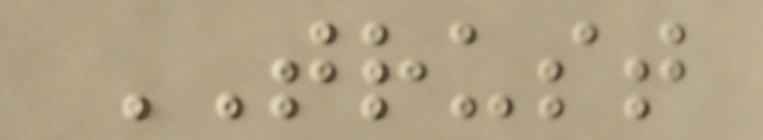TRUST
